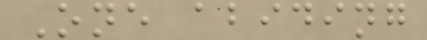One abiding
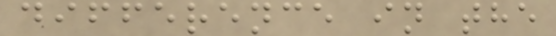difference in the
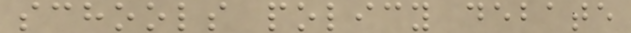schools policy debate
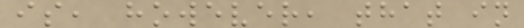is, however, that in
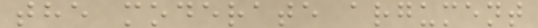the moderate argument
